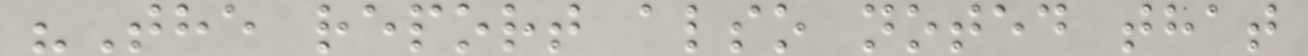"The report also noted that
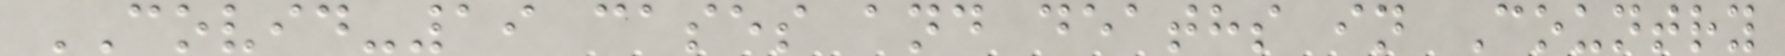COVID-19 cases and deaths in Country
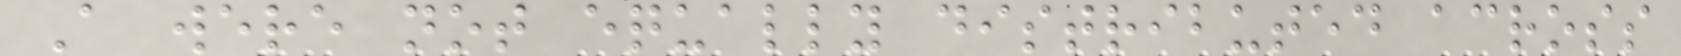A were not equally distributed across
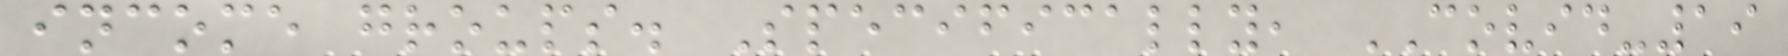income groups. Specifically, COVID-19
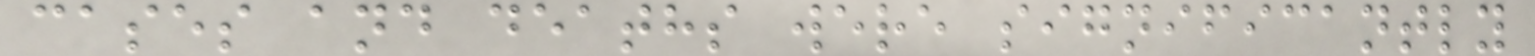cases and deaths were significantly
